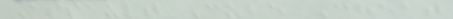Assault Cube Cheat
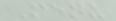Menu
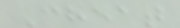Cheat
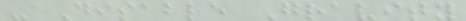- Disable Gravity
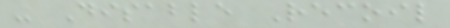- Disable Recoil
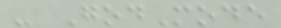- GodMode
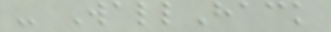- WallHack
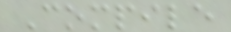Compile
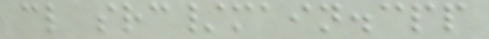cl src/main.cpp
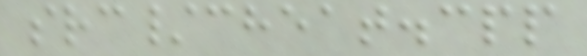src/cheat.cpp
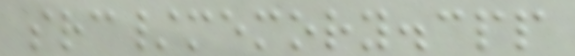src/memory.cpp
